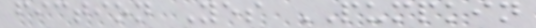fiction Yes PUMPKIN
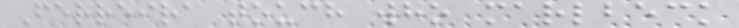Ferreira touch who marlbeck
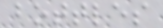bottles
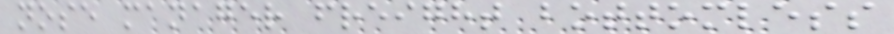nose manager freight bottomless
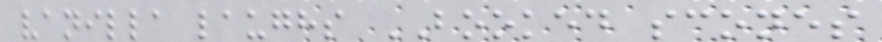vanilla laughs BOOKED scones
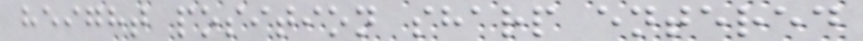height position sharp entered
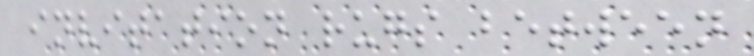invitation rugs between
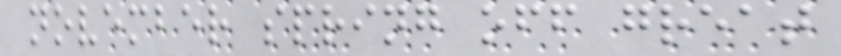november spring off great
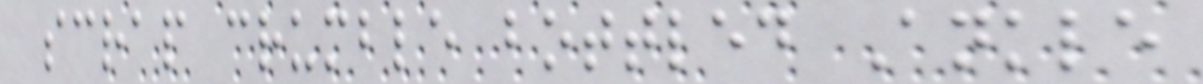scrap crumble bottled Ankle
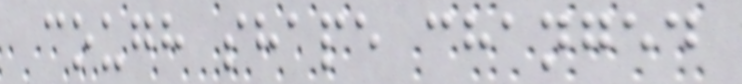cough shape changed
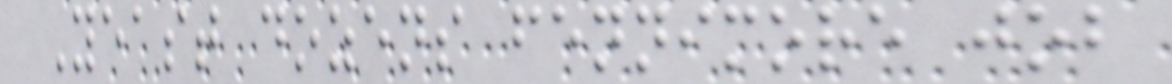Yeast dozens fennimore job
